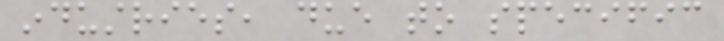industries, due to specific
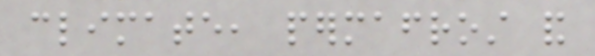climate, permafrost and
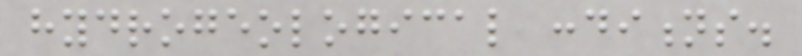hydrogeological conditions.
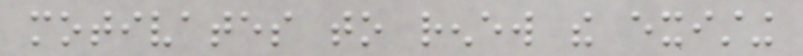motivates to renew the existing
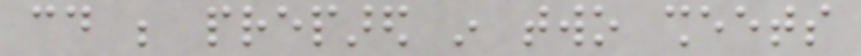could be prepared in two sheets
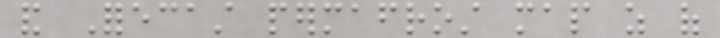and Forecast permafrost map as of
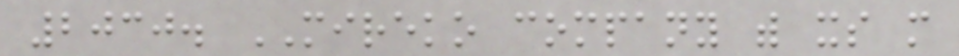2030. MIREKO company with its more
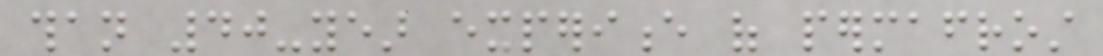than 40-year experience of permafrost
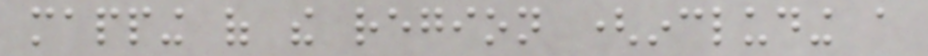mapping of the region (including a
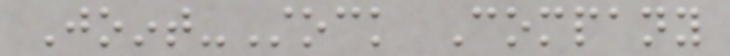Joint-Stock Company
